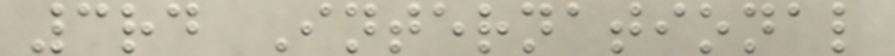3rd International
